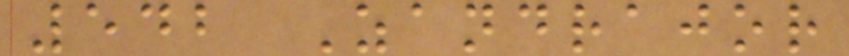542 Zandrajor
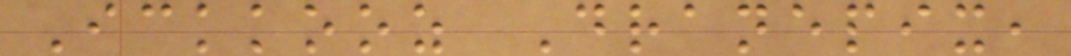Ickkooz Dranepix,
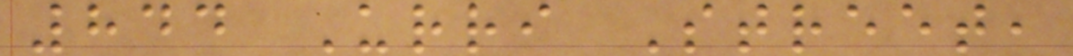844 Urri Street,
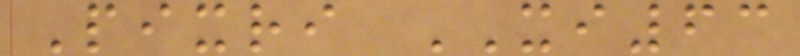Pixri XI63
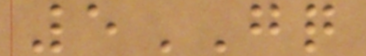5GQ
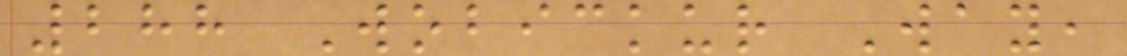288 Wobickur Way,
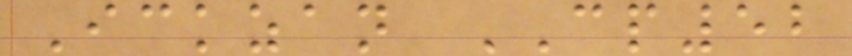Ickzan CP52
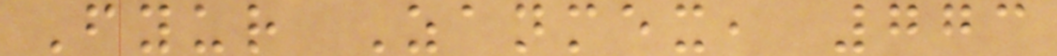Fyur Zanmex, 773
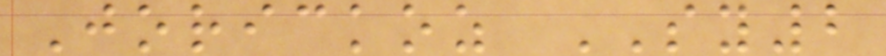Jorickoz SY2
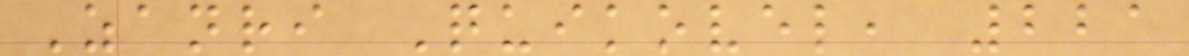Zanri Quikovel, 221
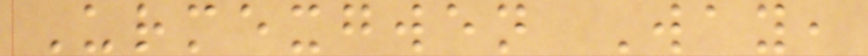Urmexgwen Way,
